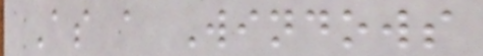As a Windows
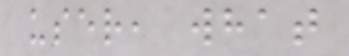user, what
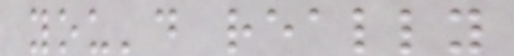you'd really
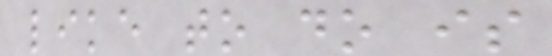like to do is
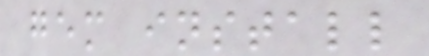gem install
